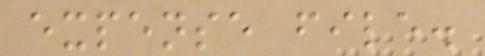expense file.
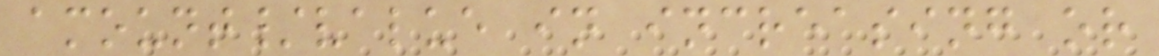amount/value in increasing or
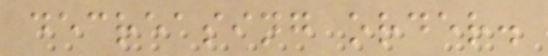decreasing order.
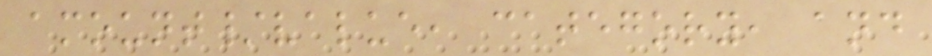amount/value, category, and
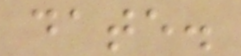date.
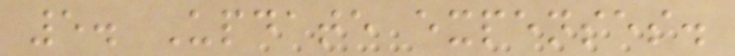5. Update expenses.
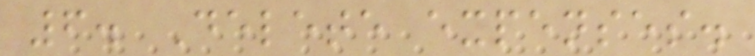6. Delete expenses.
